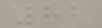82
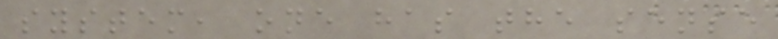system, one has the sense
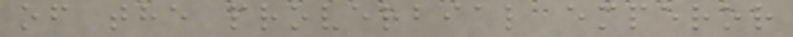of the proverbial emperor
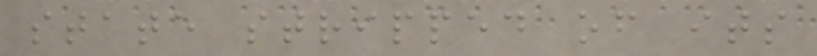state stripped of its
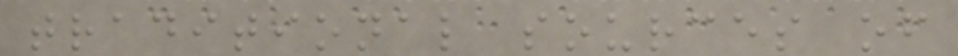traditional sources of
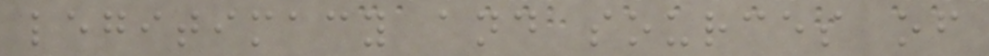legitimacy and sources of
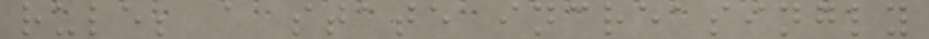rule; a state increasingly
